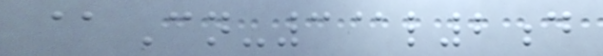@Cn-3@l2d
